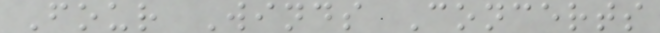Four Winds Concerts
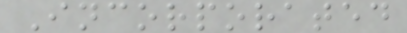Incorporated
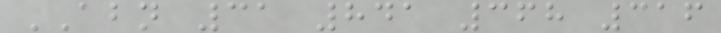ABN 31 841 368 316
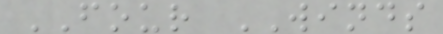FOUR WINDS
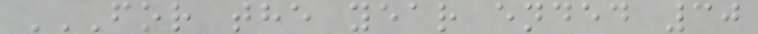FOR THE YEAR ENDED 30
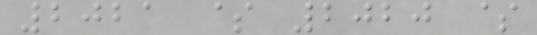2021 $ 2020 $
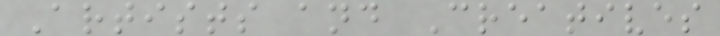Artists and Creatives
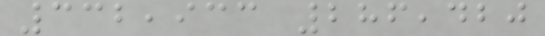332,933 286,420
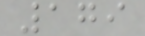179
